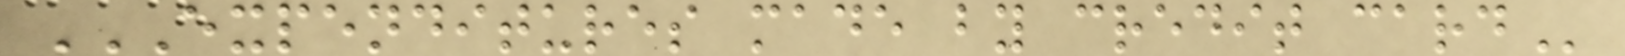EXPENDITURES MADE BY CREDIT CARD
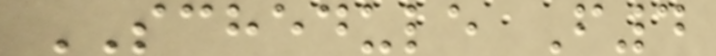SCHEDULE F4
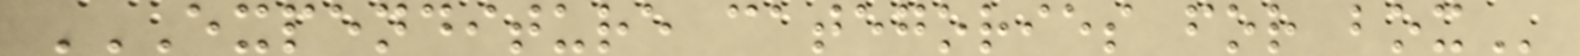EXPENDITURE CATEGORIES FOR BOX
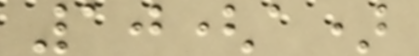10(a)
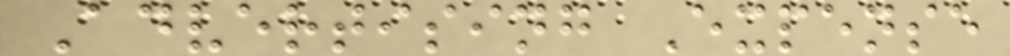Advertising Expense
